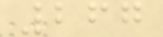267
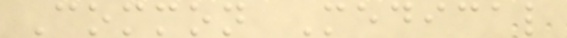Common Medical
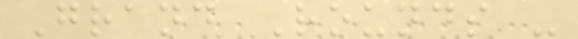Grand Rounds -
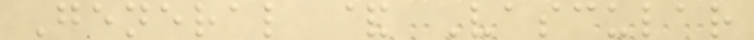General & Vascular
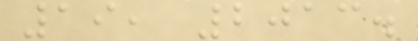19, 2013.
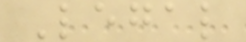Legal
